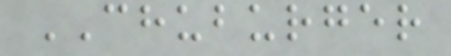CHUBURGER
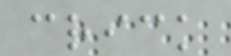crick
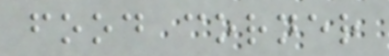food corner
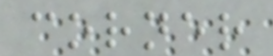corner
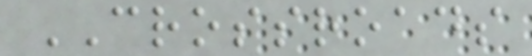CROSSROADS
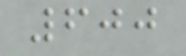600
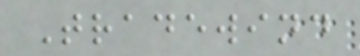Tradewind
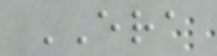ERA
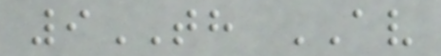9TH AV
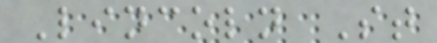Lincoln St
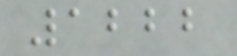1222
